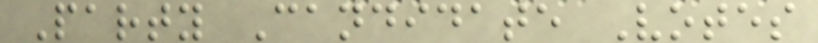Party Candidate Votes
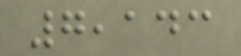7,143
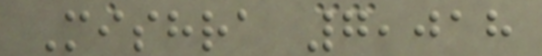Mishra 7,018
